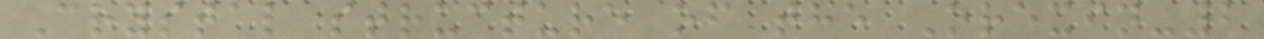Crystal structure of the Orexin-2
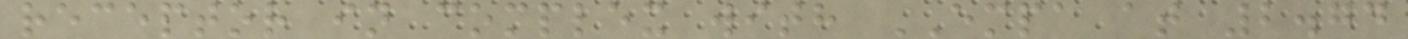receptor in complex with EMPA at 2.74
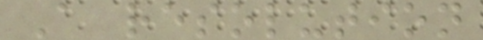A resolution
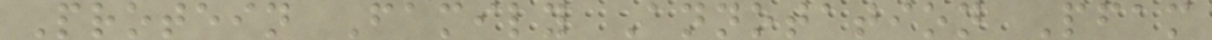Protein Family Annotation Pfam
